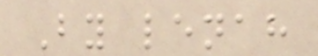By lenah
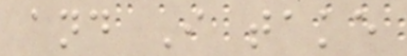and I take
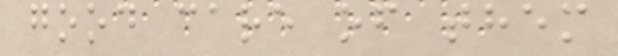good care of them
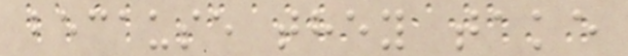because they take
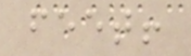feet!
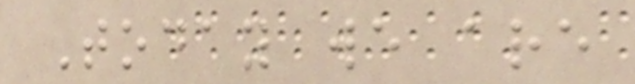Today we are
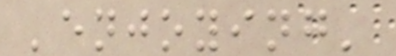'enjoying'
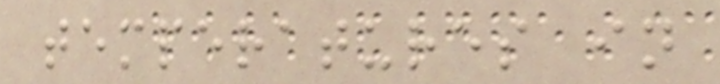temperatures in
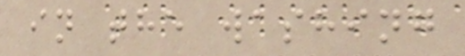in the washing
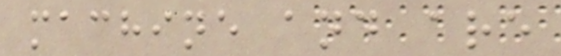machine and are
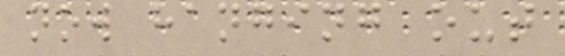now hanging out
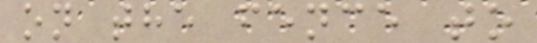on the fence to
